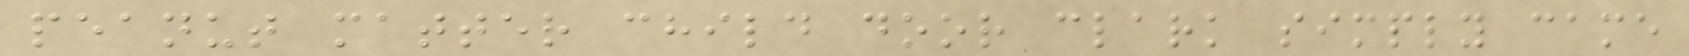peanut matter child door clark simply came
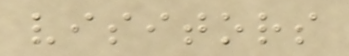visitors
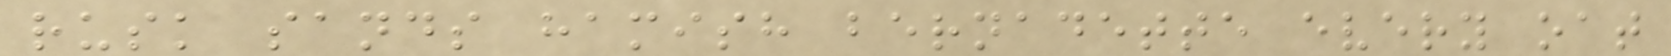rusk sands hamish bernadette every oat
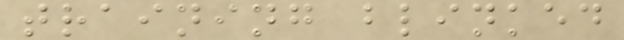training blinked
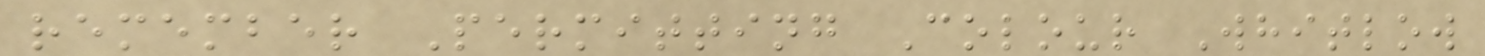remember Permitting Colour Whitlow
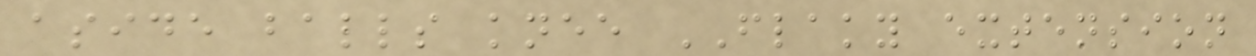aside balls knee FLAKY extension
